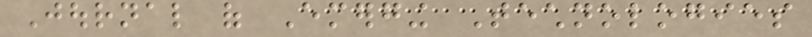Journal of Emerging Technologies
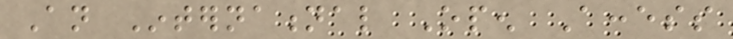An International Open Access
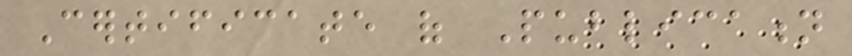Certificate of Publication
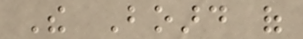The Board of
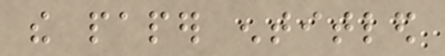the paper entitled
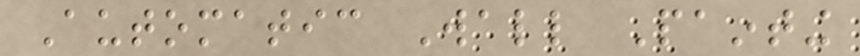Automatic Wall Painting
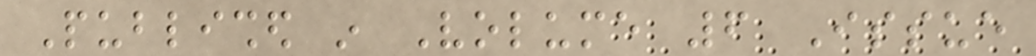Published in Volume 6 Issue
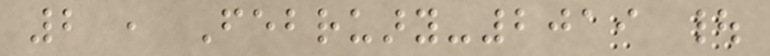2 , February-2019 |
